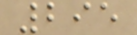295
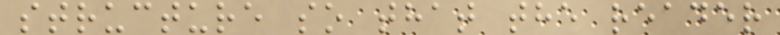structure so that the reader
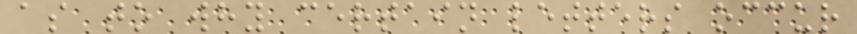as to why certain letters occur
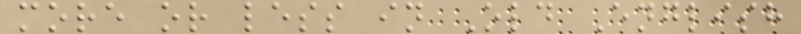more or less in Old English
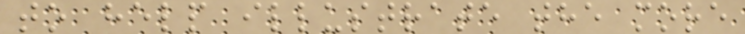to help illustrate the more
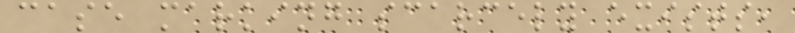case marking scarcely exists,
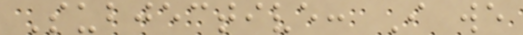Subjective: I we
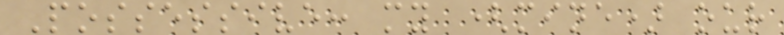Possessive: my (mine) our
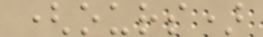(ours)
